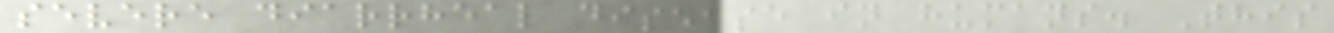severe diarrheal disease in humans. This
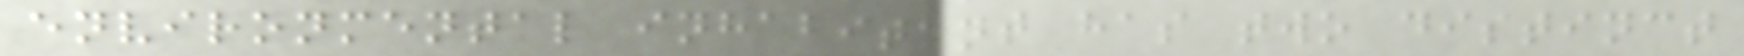environmental inhabitant has two distinct
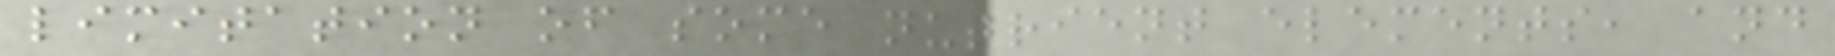limitation of some nutrient elements, and
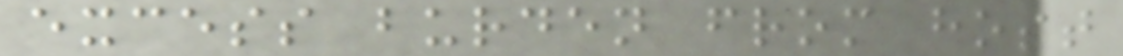excess burden from host
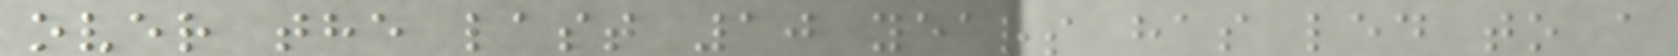over the last 10 years has led to a
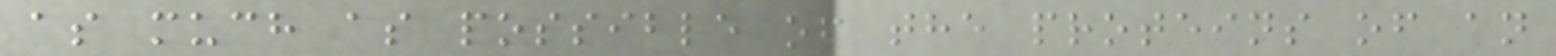as much as possible of the proteins of an
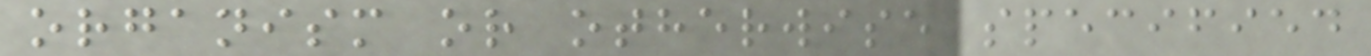organism or otherwise specified
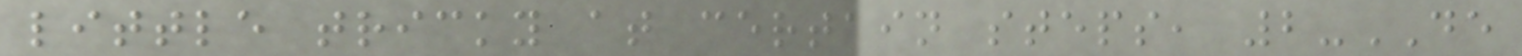little tricky at certain steps, 2-DE
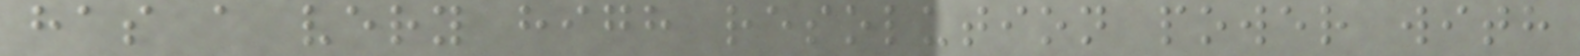has a very high resolution power with
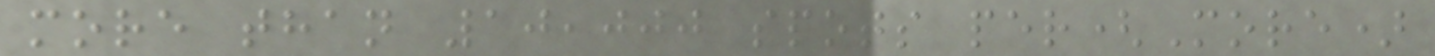more than 10,000 spots per(More)
